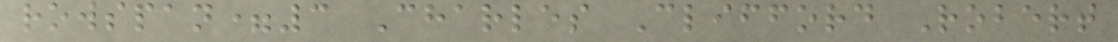rowspan=3 Charles Clifford Robert
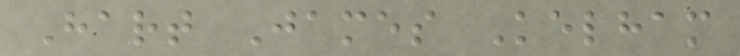Hart James Kelham
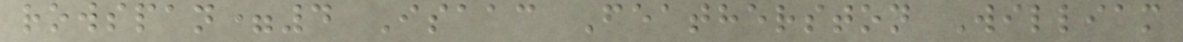rowspan=4 Isaac Featherston William
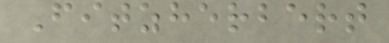Fitzherbert
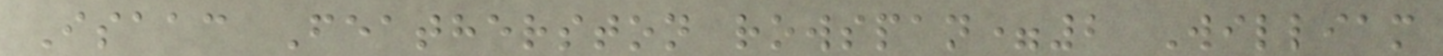Isaac Featherston rowspan=2 William
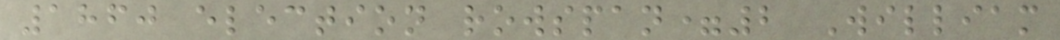1860 election rowspan=2 William
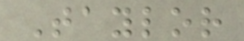Taylor
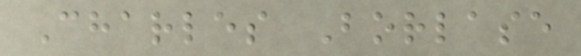Charles Borlase
